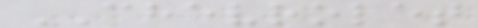CHEVROLET
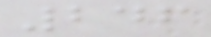246
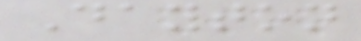Dayton
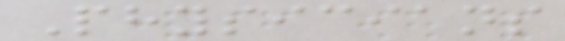Physicians
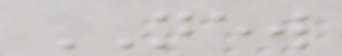NEW
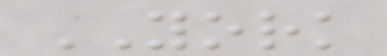YORK
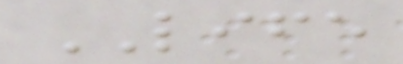LIFE
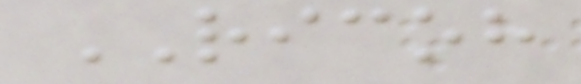RICOH
